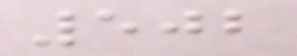502
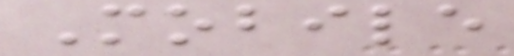Mobile
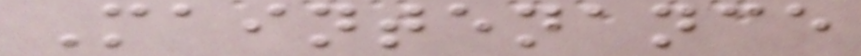Maintenance
